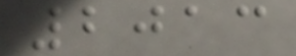2013
